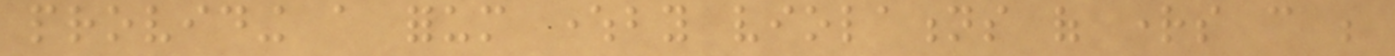providing a forum whereby violations of rights can be
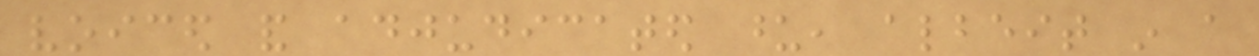voiced and adjudicated upon, albeit in a
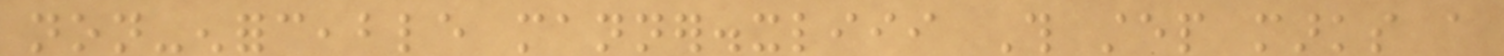non-enforceable manner.xliii This step marks a
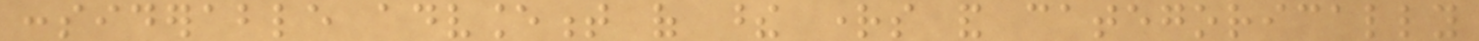considerable advancement of these rights and categorically
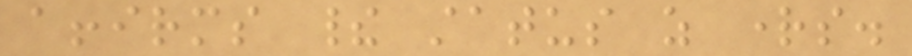affirms their status as rights.
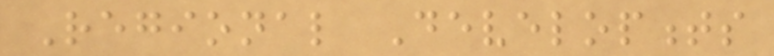Regional Developments
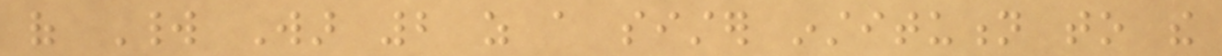of World War 2 as a sister institution to the
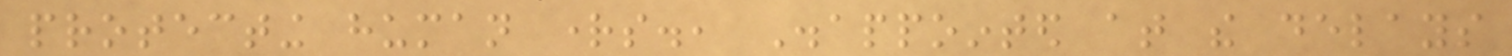protecting human rights., Disappointed at the delays
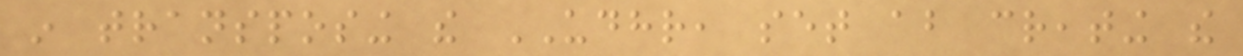in transposing the UDHR, set about creating the
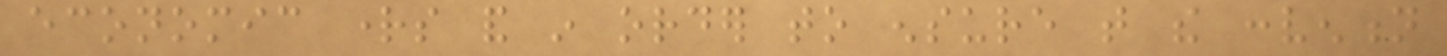economic rights and in order to ensure that the convention
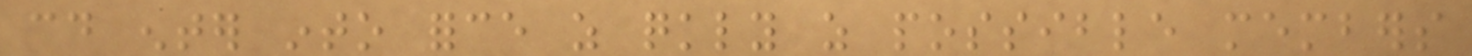could enter into force as quickly as possible members
